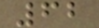62
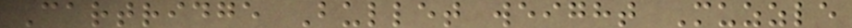Cartridge Bullet weight Muzzle
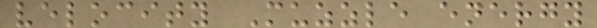velocity Muzzle energy
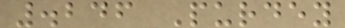.246 Purdey
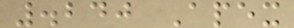.240 Apex
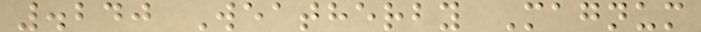.240 Weatherby Magnum
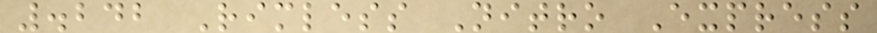.242 Rimless Nitro Express
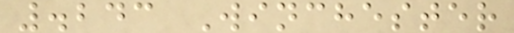.243 Winchester
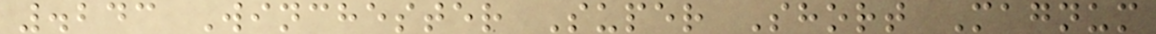.243 Winchester Super Short Magnum
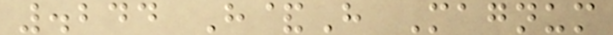.244 H&H Magnum
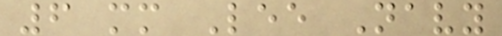6 mm Lee Navy
